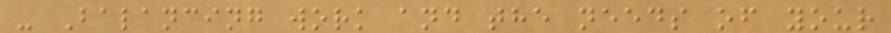- Balancing work and the needs of your
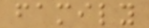family
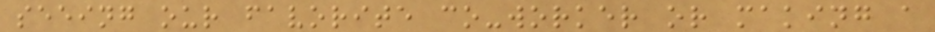seeing our favorite co-worker or making a
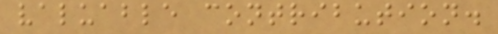valuable contribution.
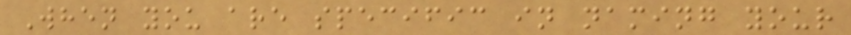When you are specific in naming your
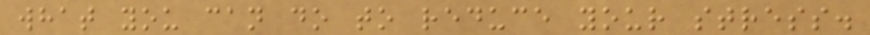what you can do to reduce your stress.
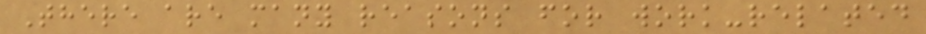There are many reasons for work-related
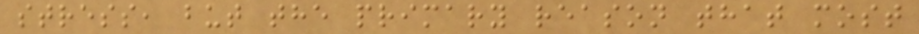stress, but the primary reason that most
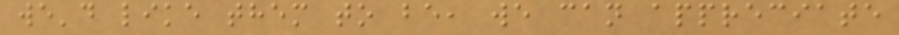we'd like them to be, we can appreciate
